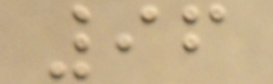96
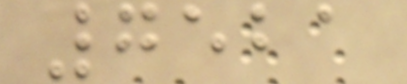7521
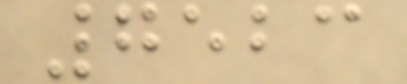7523
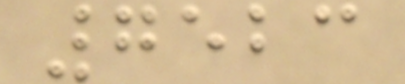7523
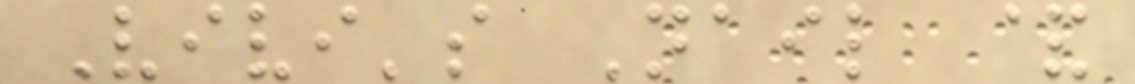Vivi's Nail &
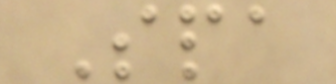Spa
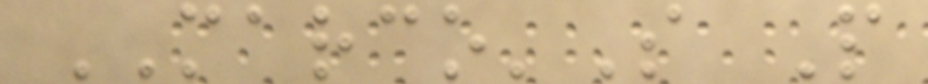MARCO'S P
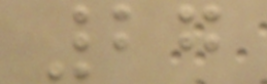27
